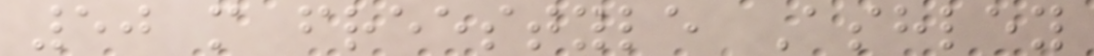50 m freestyle Ashley
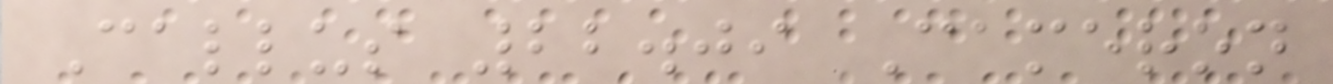Callus 22.09 Cameron
